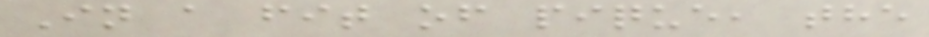In a fit of pique, the
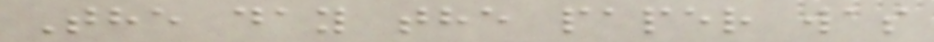The day the paper was
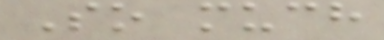So much
